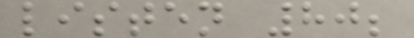listen 80;
